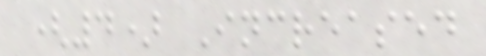(4) Increased
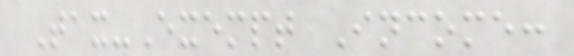Tax-Exempt Income:
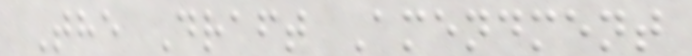The Draft Amendment
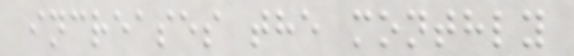increases the monthly
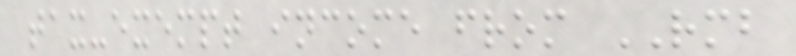tax-exempt income from RMB
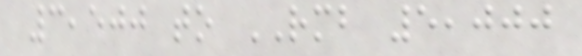3,500 to RMB 5,000
